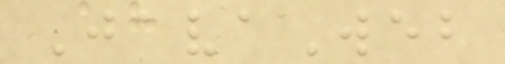JavaWeb
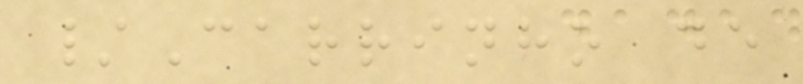/Carrinho de
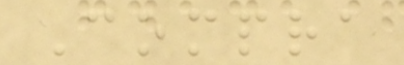Compra
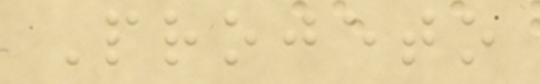Projeto
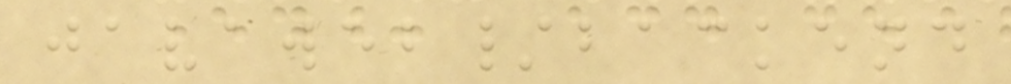javaweb/backend
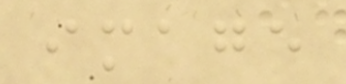image
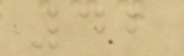42
